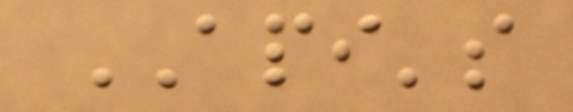API's
